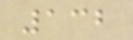132
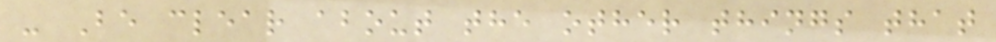- Be clear about the other things that
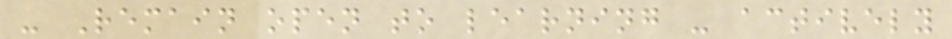- Remain open to learning - actively
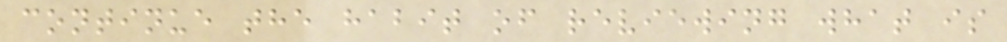continue the habit of reviewing what is
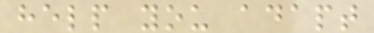help you adapt
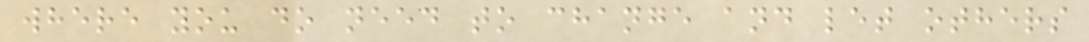where you do need to change and let others
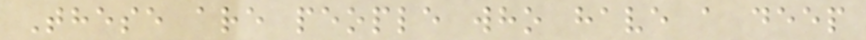These are people who have a deep
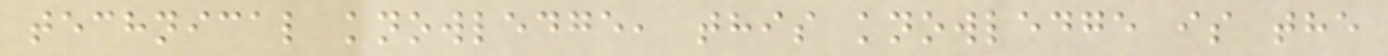technical knowledge, this knowledge is the
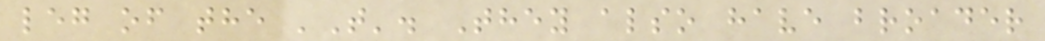leg of the 'T'. They also have broader
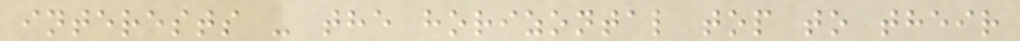interests - the horizontal top to their
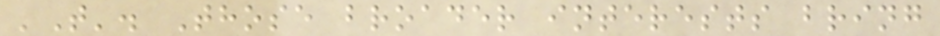'T'. Those broader interests bring
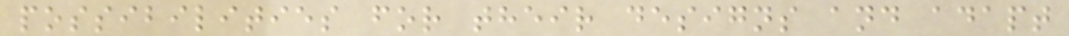possibilities for their designs and adapt
